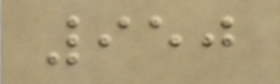950
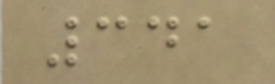341
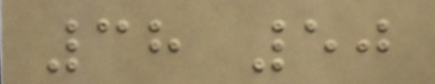38 50
